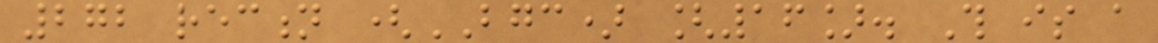272 rection (BGC) [16]. This is a
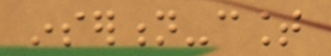insertion-count
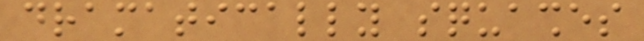dramatically squashes
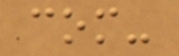com-
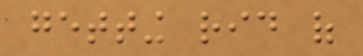getting rid of
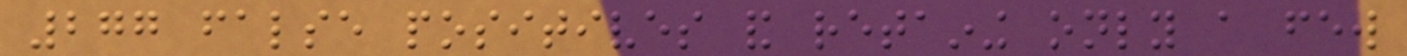277 false positives and retaining only a few
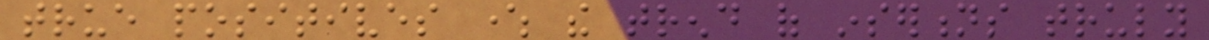true positives where the trend of insertions truly
